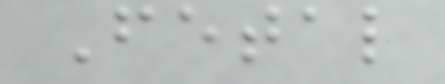Fetal
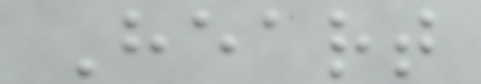Heart
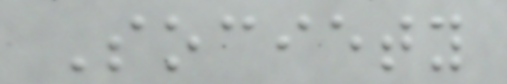Society
